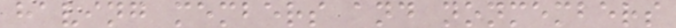having members and nonmembers
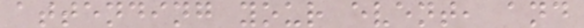attending your event, and
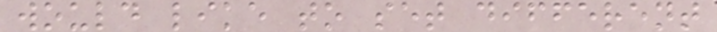would like to set different
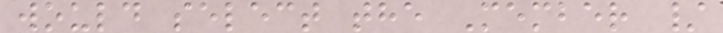would select the Member /
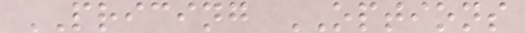PRICING OPTIONS
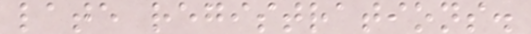late registrations.
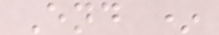End *
